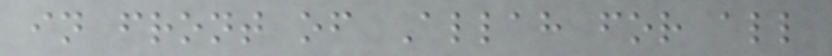in front of Allah for all
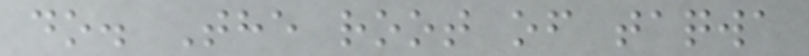do. The root of taqwa
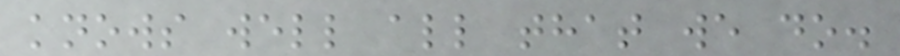knows well all that we do.
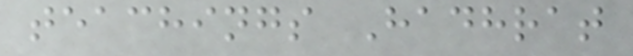teachings Hadhrat
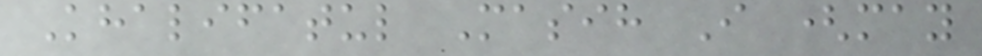Khalifatul Masih I (may
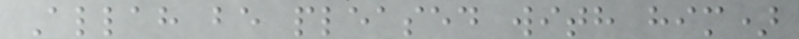Allah be pleased with him)
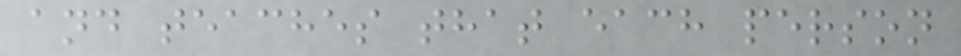and teaches that each person
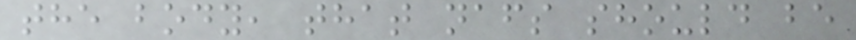the body, that nafs should be
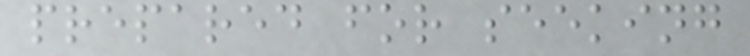prepared for seeking
